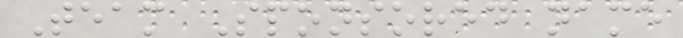Team Sponsored name
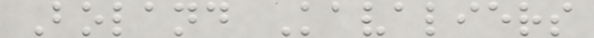Boland Kavaliers
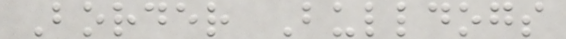Border Bulldogs
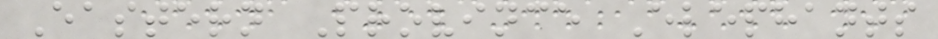Eastern Province Elephants
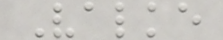Valke
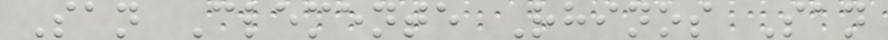San Clemente Rhinos San
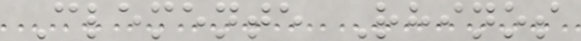Clemente Rhinos
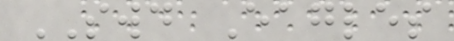SWD Eagles
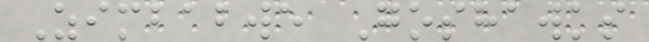Zimbabwe Goshawks
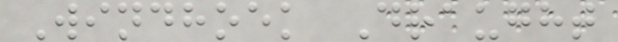Windhoek Draught
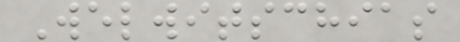Welwitschias
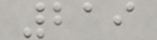219
